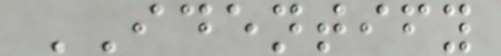IDENTIFY
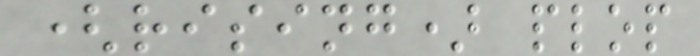(rising) plop
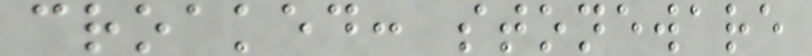croaked: stoneware
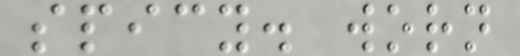spicy. worn
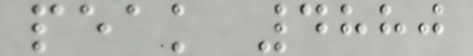peak 4880
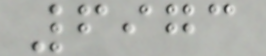6973
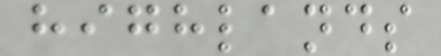highlands
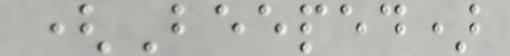(Beeped)
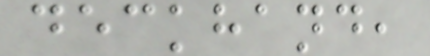deckhand,
